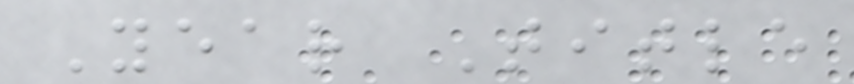Year Title
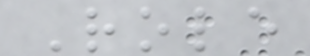Role
